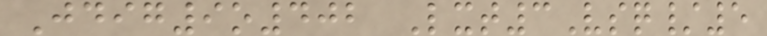Jdig9o402 Lxt3Vsq/5
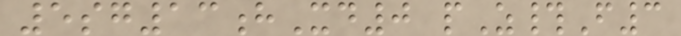5sg13hXd0 pZ#F3
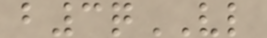b3qVL
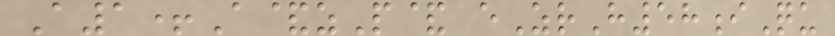A1+A&zP& eZrH58iQu
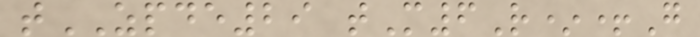tZPDE29 tM6R*+G
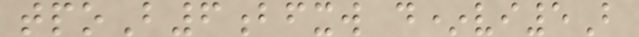tpoB6bfxw d*vi5B
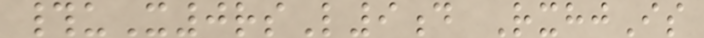#uX0rsL9d RxhjIs
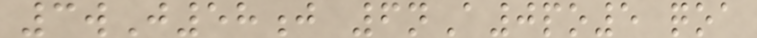3wJ58j 6nA0po5 qoa
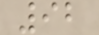92
